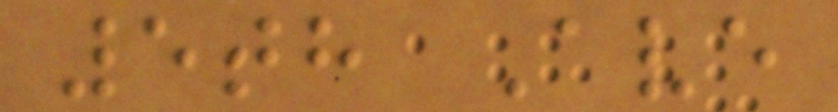5th Ave
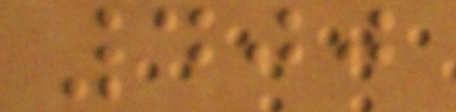400
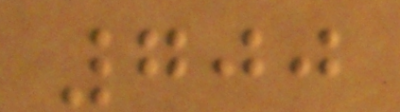700
